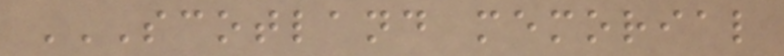SCOTLAND MEMORIAL
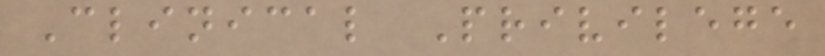Clinical Privilege
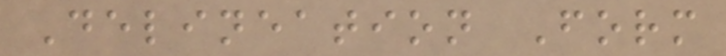Delineation Form
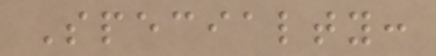Specialty:
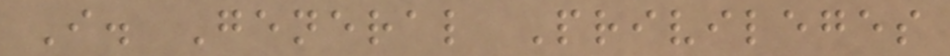I. General Privileges
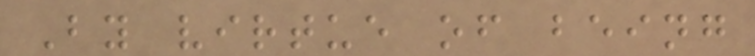By virtue of being
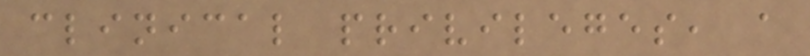clinical privileges, a
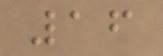16
